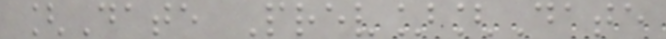[Date Prev][Date
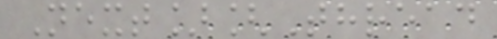Next][Thread
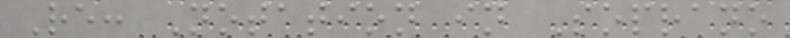Re: Notation in Soprano
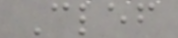Clef
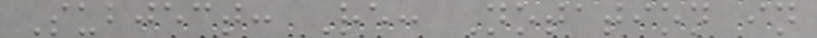Subject: Re: Notation in
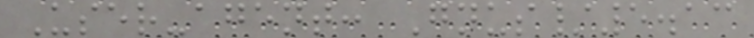User-agent: Gnus/5.13
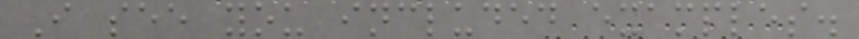I see you included examples.
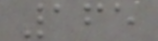165
